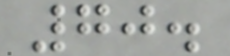70.
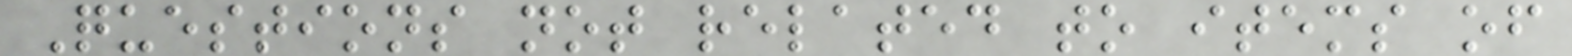Questions not related to items of
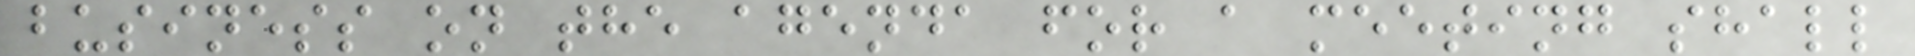business on the agenda for a meeting shall
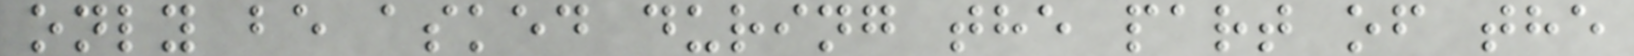only be asked during the part of the
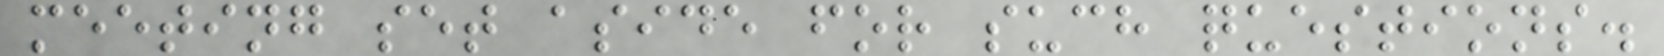meeting set aside for such questions.
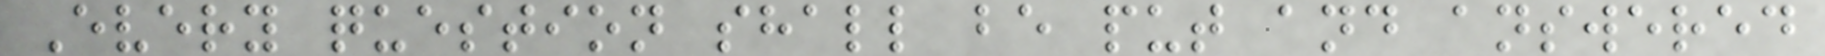Every question shall be put and answered
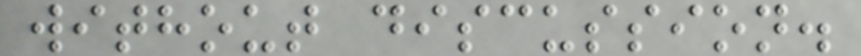without discussion.
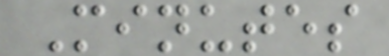Minutes
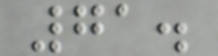71.
